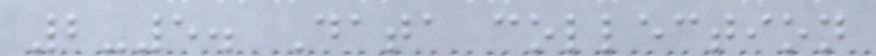2-5. Data collection
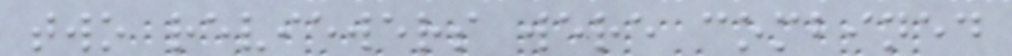two reviewers were combined
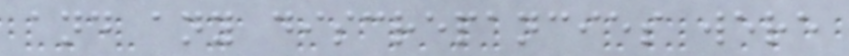and any discrepancies were
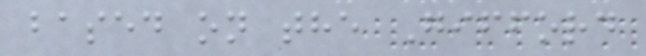based on the Gifford
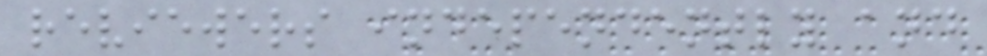reviewers independently and
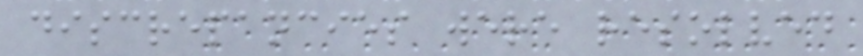discrepancies were resolved
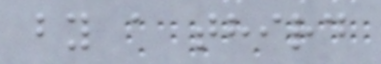by a third
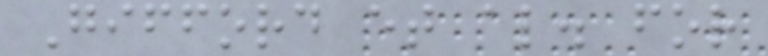Gifford et al. for
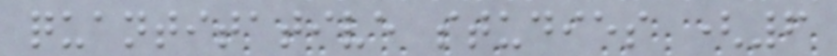quantitative studies (6
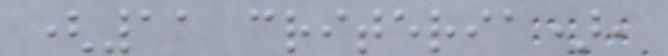(11 criteria),
